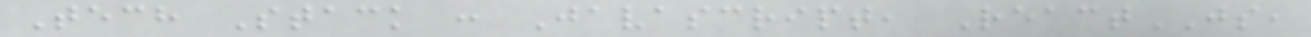Tech Stack : Javascript, ReactJS,
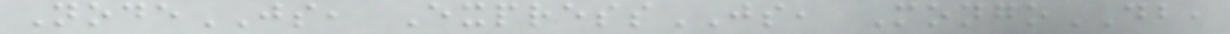NodeJS, ExpressJS, MongoDB,
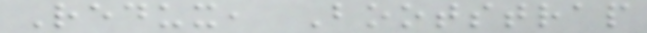Redux, Bootstrap
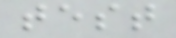test
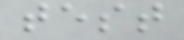test
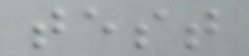test
